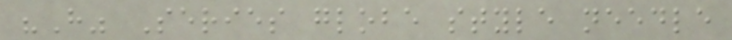"H" Series globe style needle
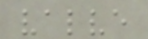valve
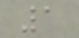1
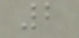2
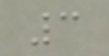3
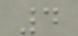4
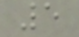5
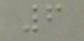6
